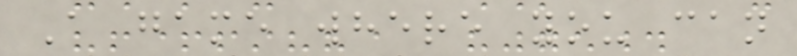A game where you can
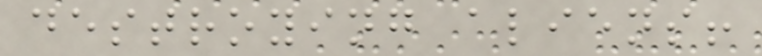destroying aliens!
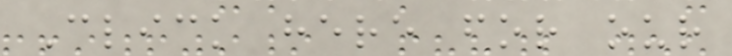Click here for our
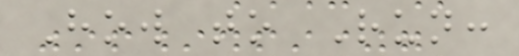How to Run:
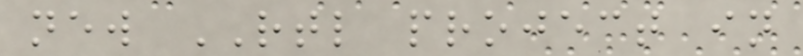new RTL project in
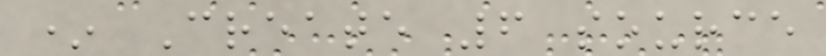* Create 6 source
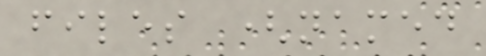files (named
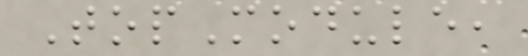TopModule,
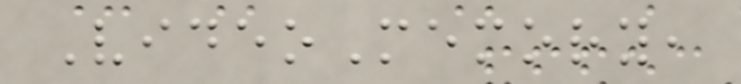VideoMemory,
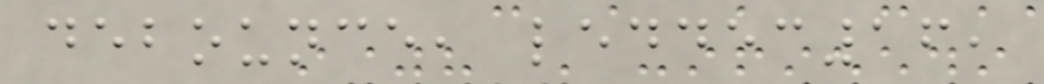debounce, leddec16,
